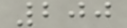200
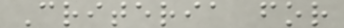Criteria for
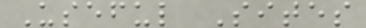Useful Sites
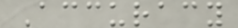Accuracy
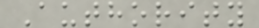Authority
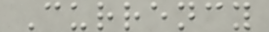Currency
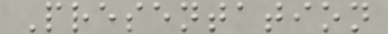Presentation
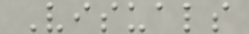Visuals
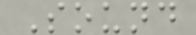Sound
